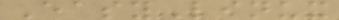EasyLinux
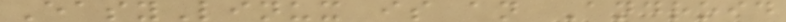EasyLinux is an Android
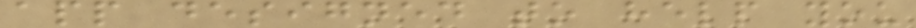app designed to help you
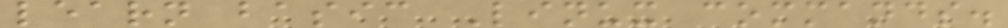learn basic Linux commands.
